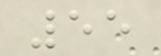55
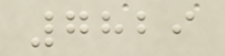7829
